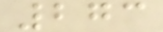273
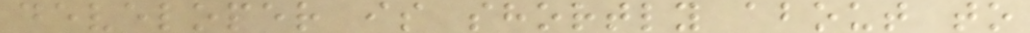developer is shortly about to
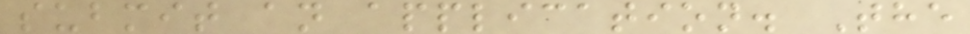submit an application. The
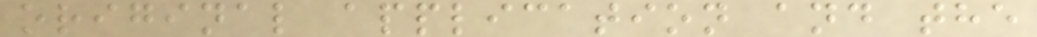original application and the
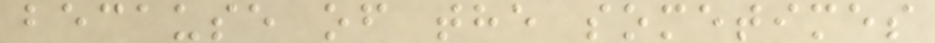because of the sometimes
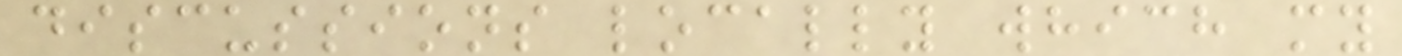discussions locally which my
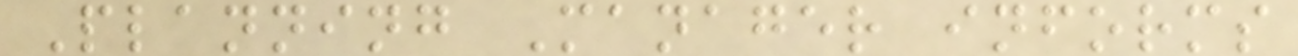Planning Manager informs
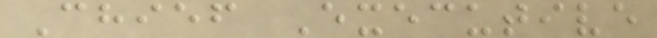Chief Executive
